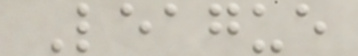League
